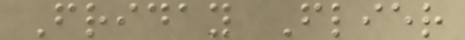Friday Flier
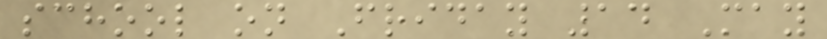school on Friday 14 May
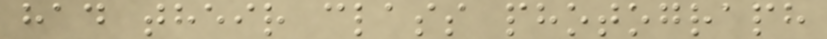had their class photograph
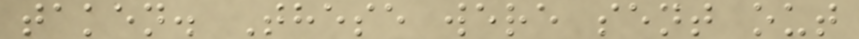taken. These were sent out
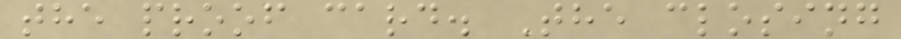the proof card. The closing
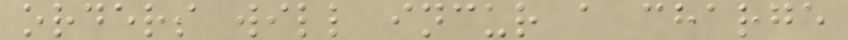orders will incur a charge
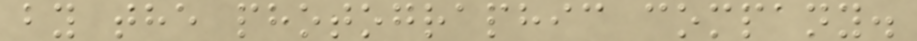by the photographic company.
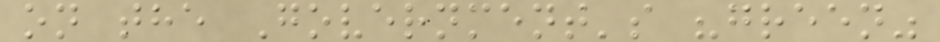on the Government's "green"
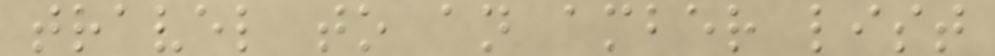travel to an amber list
